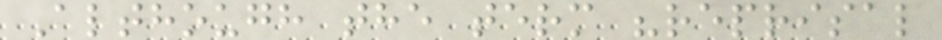Although the term "reprisal
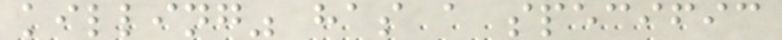killing" has a specific
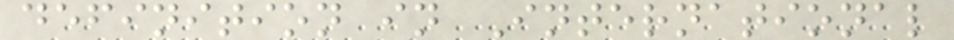definition in International
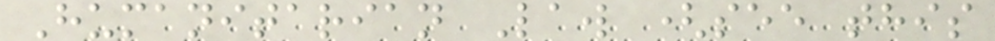Humanitarian Law (see this
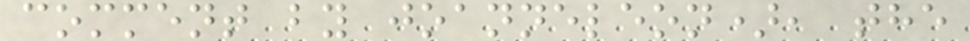comment by joanneleon), the
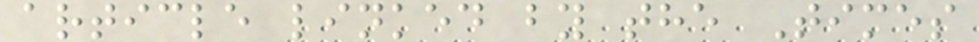article linked by the Times
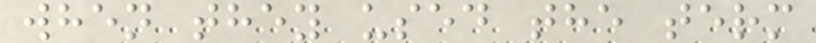when they used the term
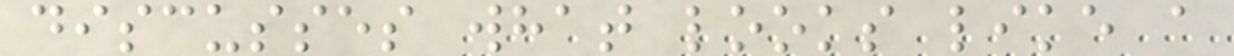discusses what looks like a
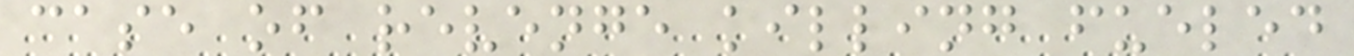case of revenge killing fueled
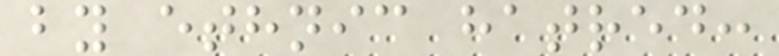by ethnic hatred:
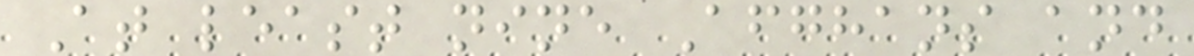At least nine Afghans and
